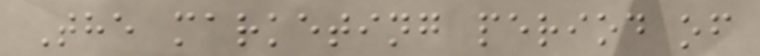The marketing period of
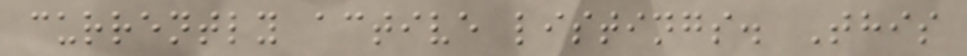currently active listings. This
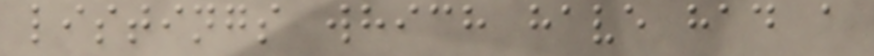listings which have had a
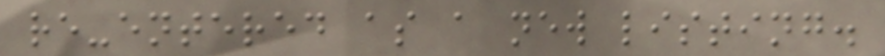re-entered as a new listing.
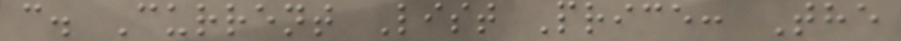c. Current List Price: The
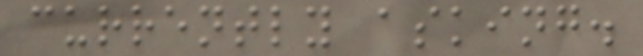currently asking.
